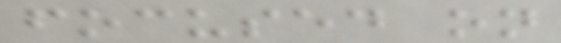focused on
